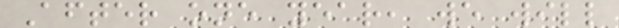After one year, we will
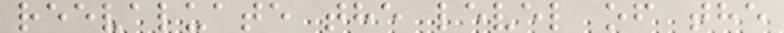reevaluate the level of the
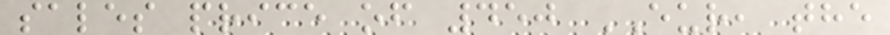sales price of 450 EUR, the
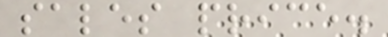sales price.
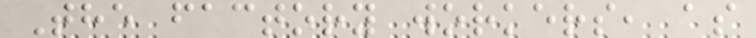The factory workers, as
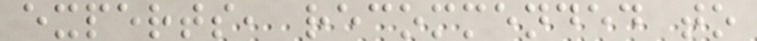experts, recommended to
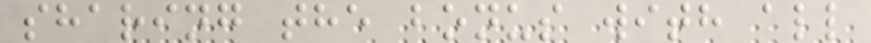sharing the bonus with all
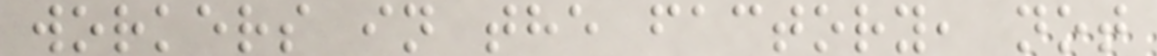workers in the factory, not
